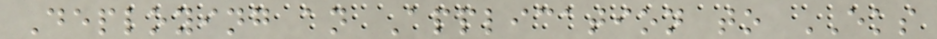Deploying an Application to EKS
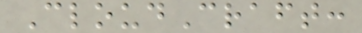CloudCraft:
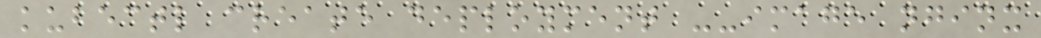kubectl create deployment --image nginx
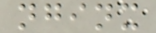nginx
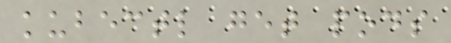kubectl get pods
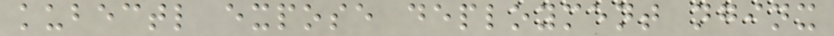kubectl expose deployment nginx
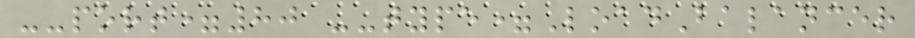--port=80 --type=LoadBalancer
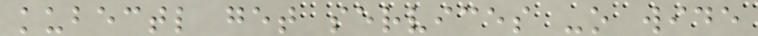kubectl get services -o wide
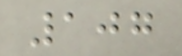107
